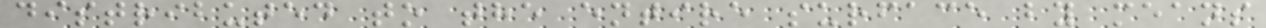distributed to the entire surface by means
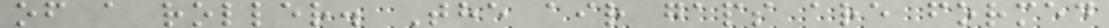of a roller. The air gaps are formed
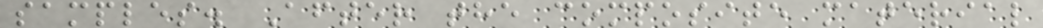samples. After the composite material
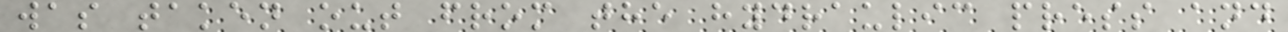was taken out from the hydraulic press and
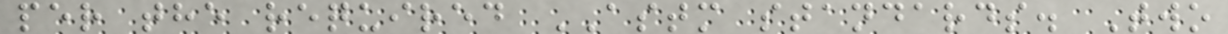per the required ASTM standards. Two
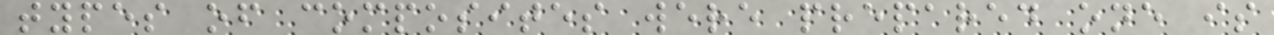types of composites were prepared one is
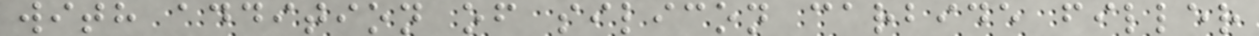with addition of silicon carbide filler
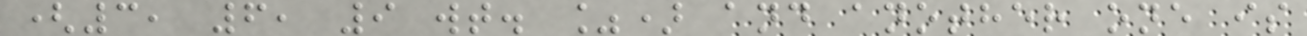(3, 6, 9 wt. %) and another one is
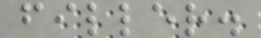filler.
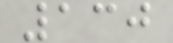130
